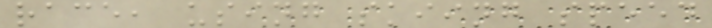race, using skiing speed
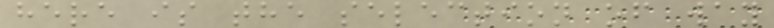here is the selection of way
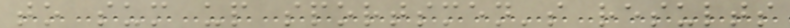to sum up sportsmen's results
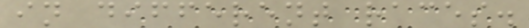in different races.
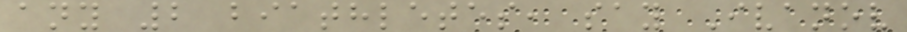any 2 biathletes, say Ivanov
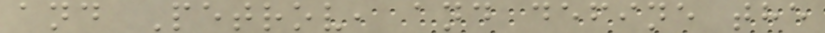and Petrov, and define the
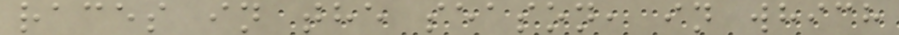races in the season, in which
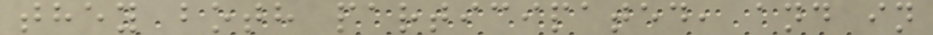they both participated, and in
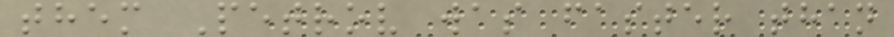them Petrov was faster than
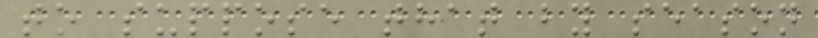to suppose that by season
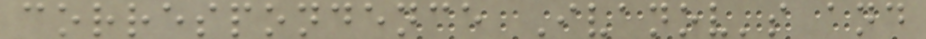correspondence Ivanov's and
